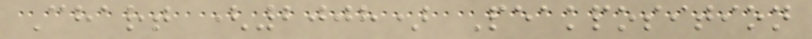Chart (2008) Peakposition
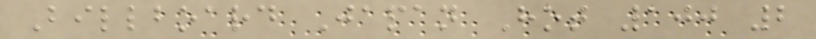Billboard Japan Hot 100 2
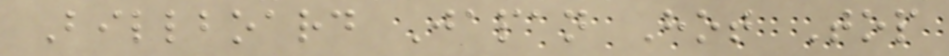Billboard Japan Hot Top
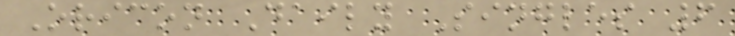Oricon Daily Singles 6
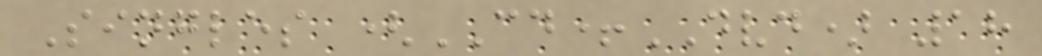Singles (CD+DVD) 18
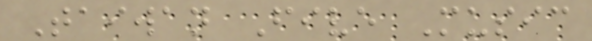Taiwan Five Music
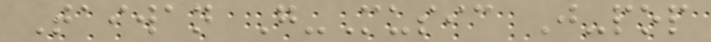Taiwan G-Music J-pop
